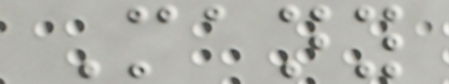Many
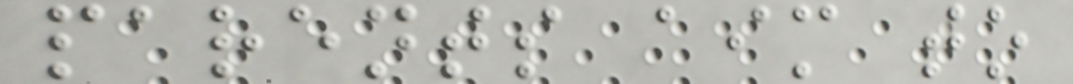parents aim to
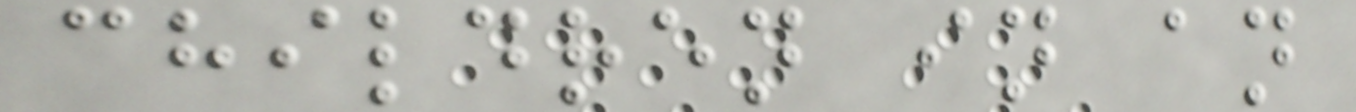children in an
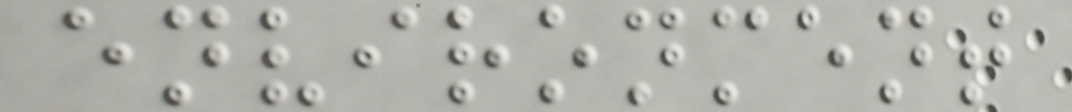environment
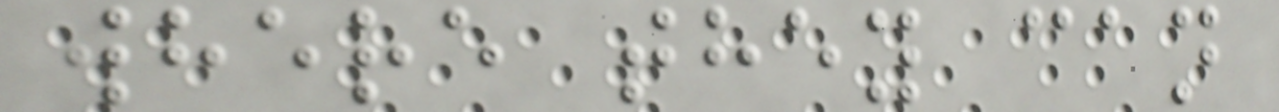where they can
